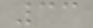33
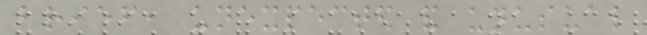brief, unexpected and unusual
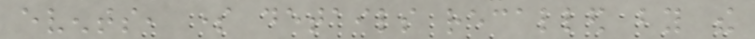events, some details recalled by the
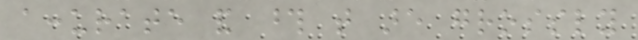accurate and those that are grossly
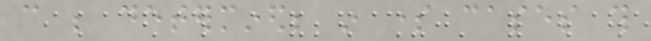can be determined; in some cases this
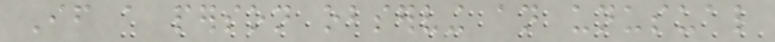If a person observing an unusual
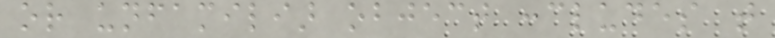or unfamiliar object concludes that
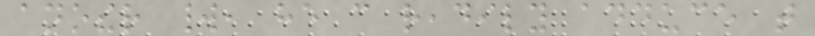another world, he can readily adduce that
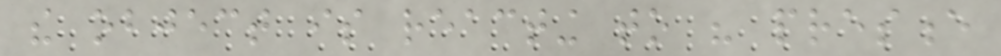the object is reacting to his presence
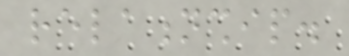relationship.
